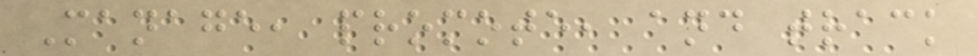Manage, promote, and track
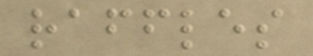raffles
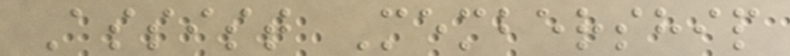Assist Membership
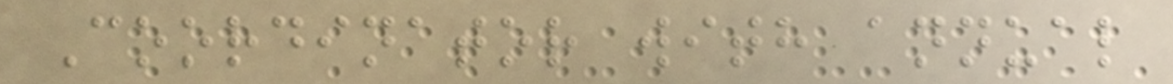Coordinator with annual
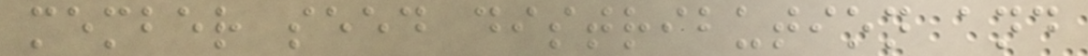member seed distribution and
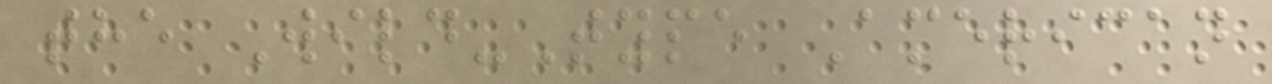the Wild-Type American
